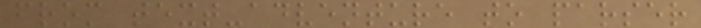from text-adventure to parser
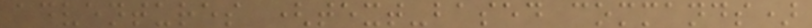adventures (text-based commands)
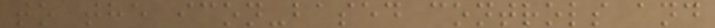to the icon-based controls and
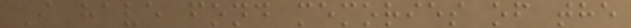I have fond memories of the
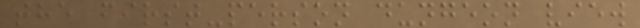the first-person dungeon view
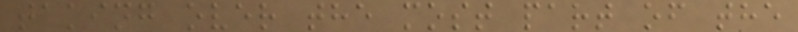taking over the most part of the
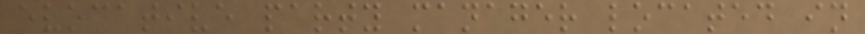evocative party manager located in
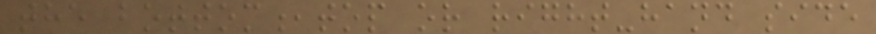the bottom,top or right-hand side
